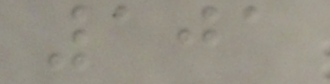101
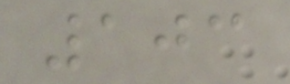103
